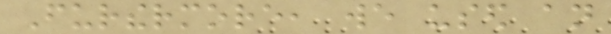Furthermore, we used an
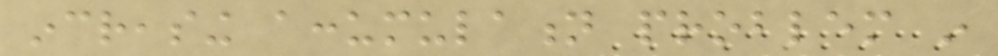increasing accumulation problem in
